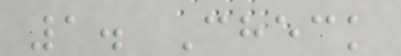1. Check
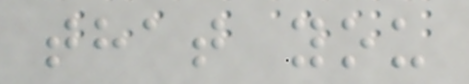that you
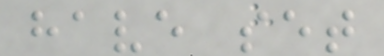have set
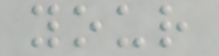your
